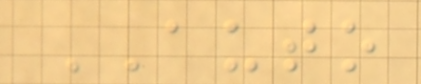AUTO
